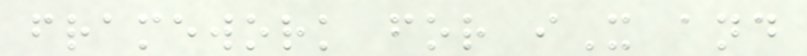framework for iX and
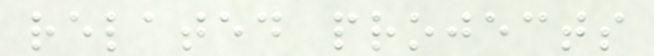related projects
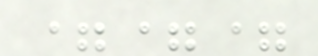===
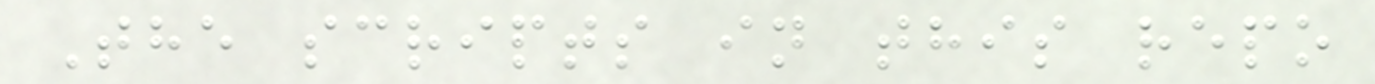The scripts in this repo
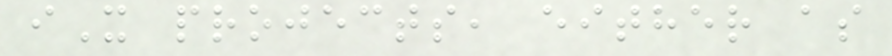iX projects, either as
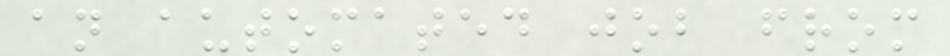an automated job from
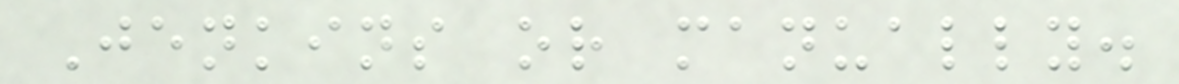Jenkins or manually.
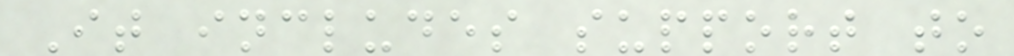It includes support to
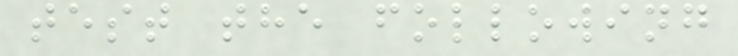test the following
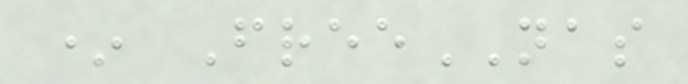* FreeNAS
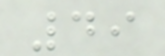49
